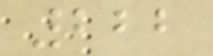222
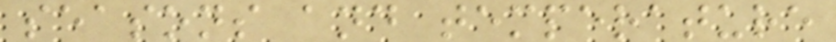seasons and temperature
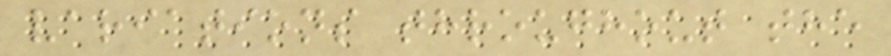variations throughout the
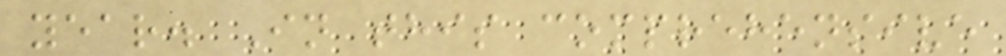year. In this comprehensive
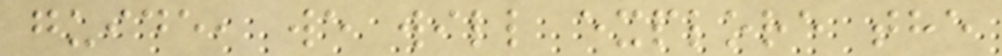guide, we will explore the
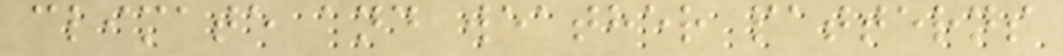climate and weather patterns
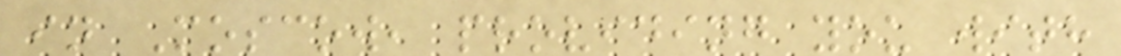in Moscow, providing you with
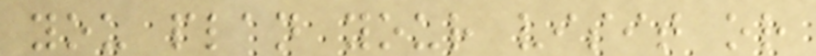you plan your visit or
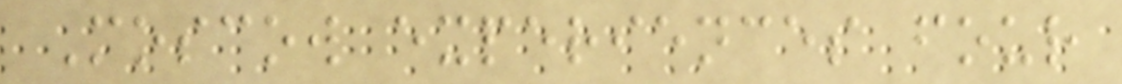Moscow experiences four
